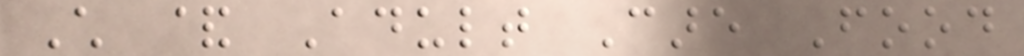Child & Adult Care Food
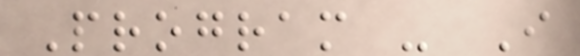Program - I
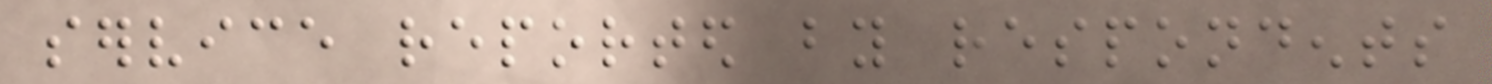service reported by respondents
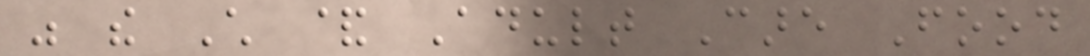was the Child & Adult Care Food
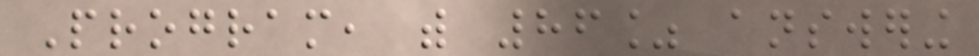Program, with 86% answering
